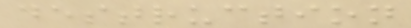destruction
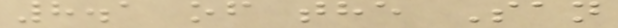8.1 of the San
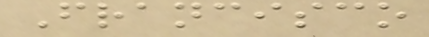Francisco
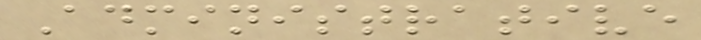Administrative
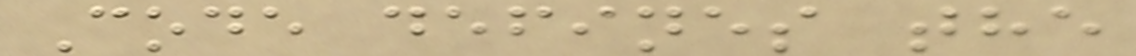Code defines the
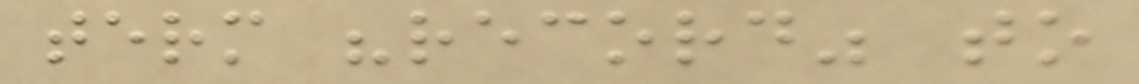term "record" to
